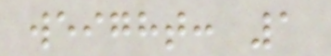weight: 1
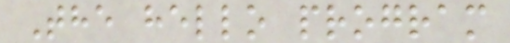The hello program
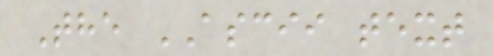The ASCII text
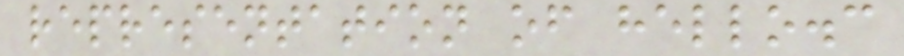representation of hello.c
